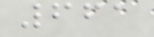661
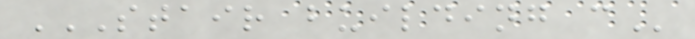STAIR BUILDING C
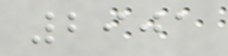2901
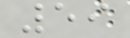59
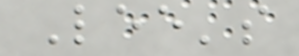Lee's
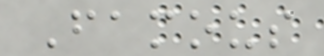Famous
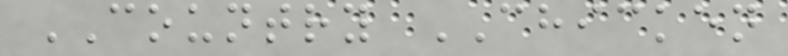COUNTRY CHICKEN
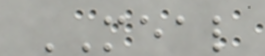MEAL
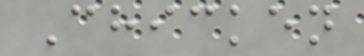Chicken
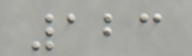123
